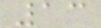13
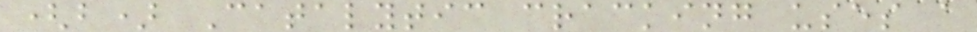(b) Catalytic cracking uses a
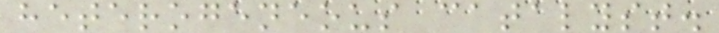heterogeneous catalyst.
